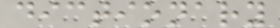dictionary
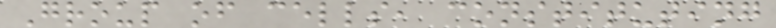Group of cells, constituting
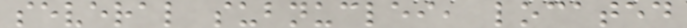several subnuclei, located
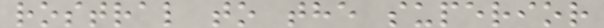rostral to the superior
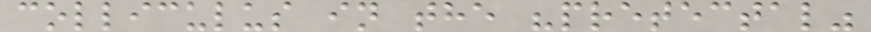colliculus in the "pretectal"
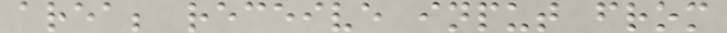area; receive input from
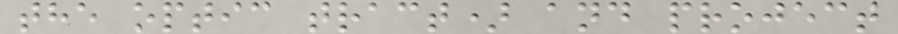the optic tract) and project
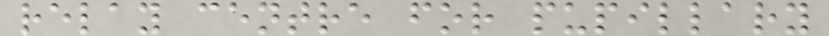relay centre for pupillary
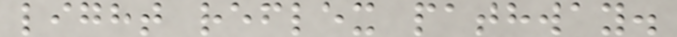light reflex pathway.
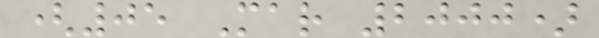(05 Mar 2000)
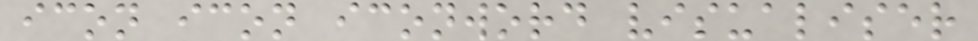icon icon iconword visualiser
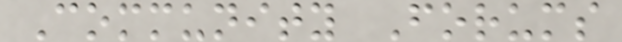Community Forums
